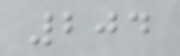204
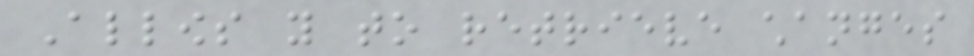Allows you to retrieve changes
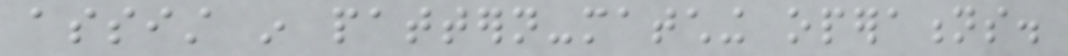assist in pattern-matching operations.
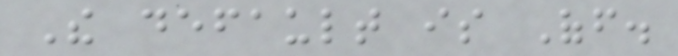The default is Off.
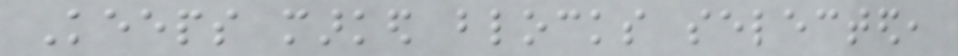Keeps marked blocks selected,
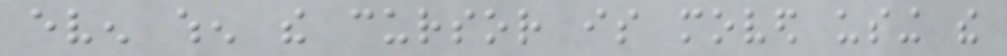even when the cursor is moved using the
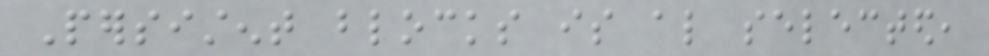Persistent blocks is also selected,
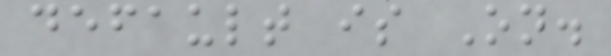default is On.
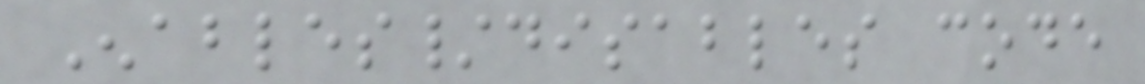Enables/disables code
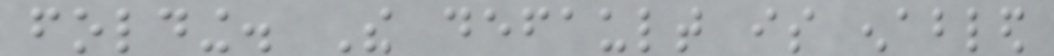folding. The default is enabled
